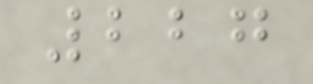227
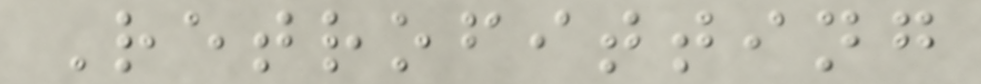Retrofitting
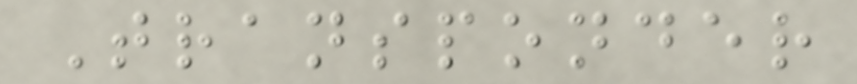Transponder
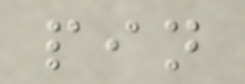pin
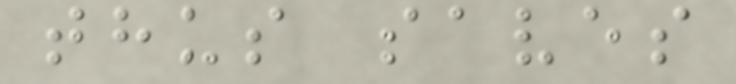thus saves
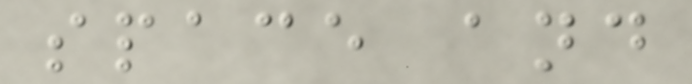space and
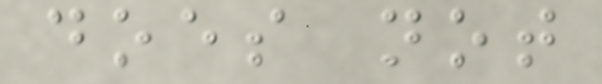does not
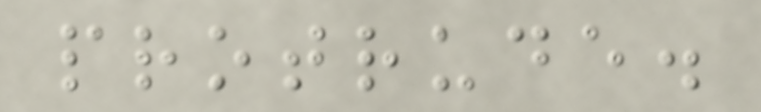protrude.
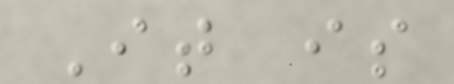It is
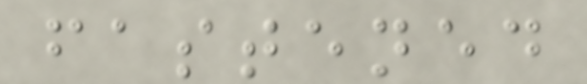fastened
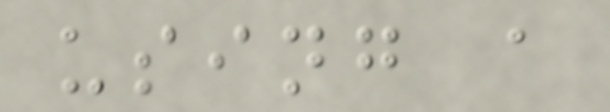using a
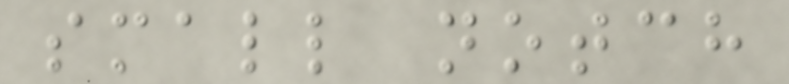small notch
